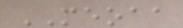MEOAA
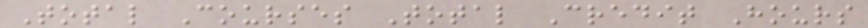Total Courses Total Credit Hours
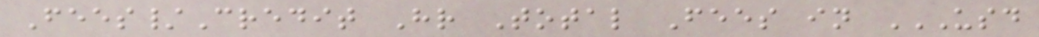Fees/Credit Hr Total Fees in USD
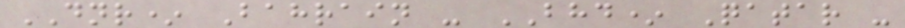DNR* Bahrain - BHD* Qatar -
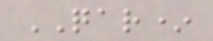QAR*
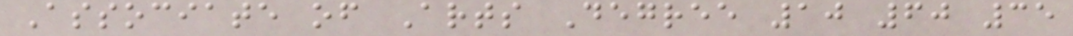Associate of Arts Degree 10 60 35
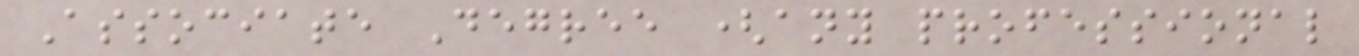Associate Degree (any professional
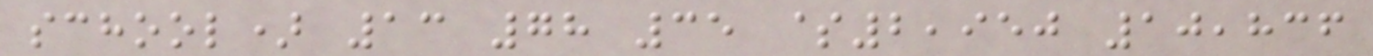school) 13 78 35 $2,950 10,836
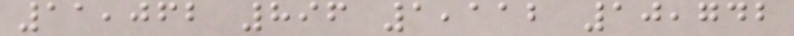11,062 896 1,112 10,742
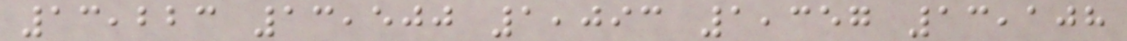13,223 13,500 1,093 1,357 13,108
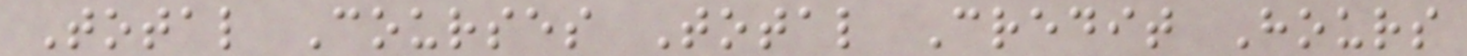Total Courses Total Credit Hours
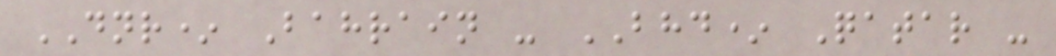DNR* Bahrain - BHD* Qatar -
